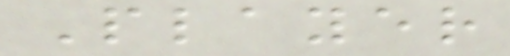Player
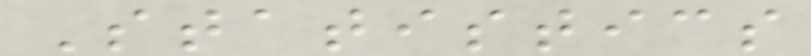Statistics
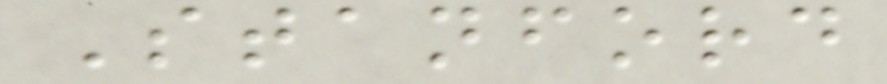Stanford
